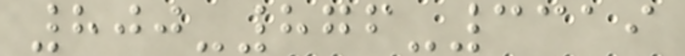800-876-3319
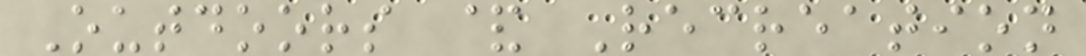Outdoors & Recreation
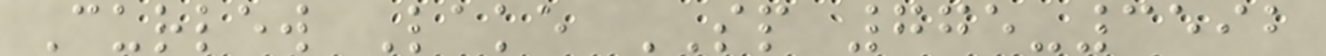Curlew Lake SP 775-3592
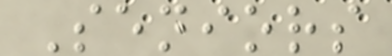Seniors
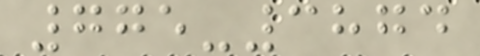775-3874
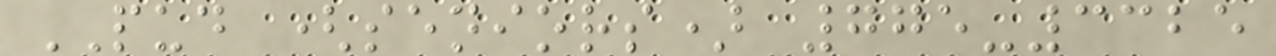PUD (seniors) 775-3325
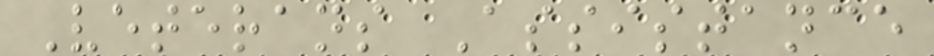Veterans Assistance
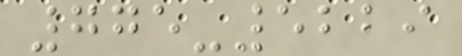775-5229
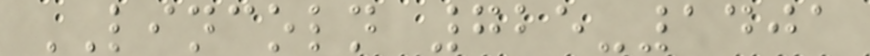LINCOLN 725-1401
